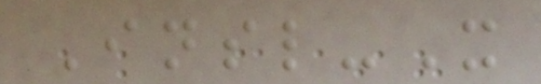Insl-X
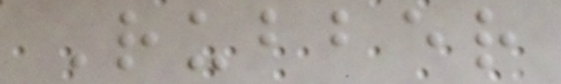Rubber
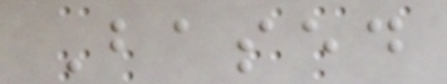Based
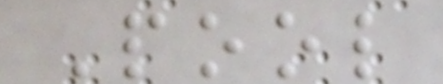Pool
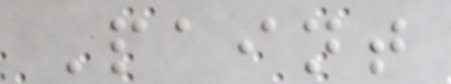Paint
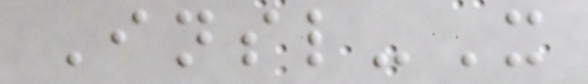Insl-X
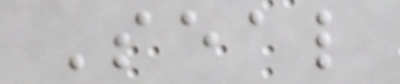Seal
